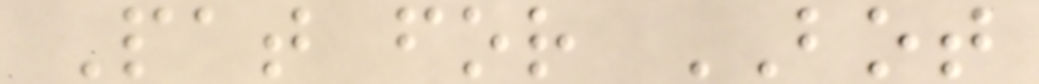Pat for BOT
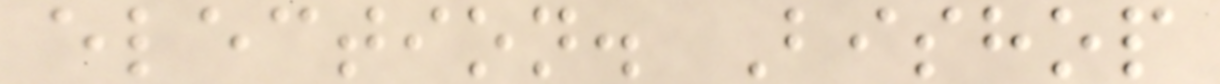election. Bishop
